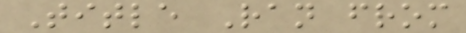Title Ran from
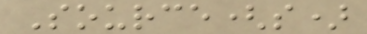Source(s)
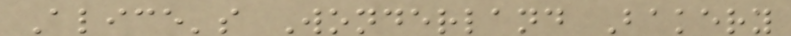Alice's Wonderland Bakery
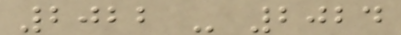2022 - 2024
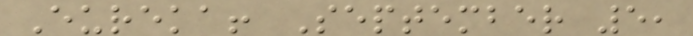Eureka! September 5,
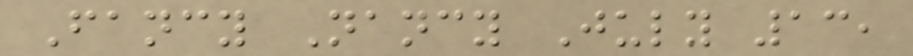Fancy Nancy July 13,
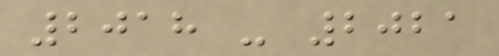2018 - 2021
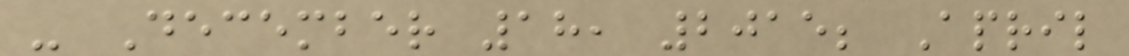- December 18, 2015; April
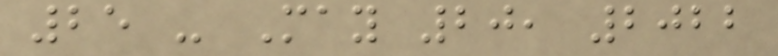25 - May 20, 2022
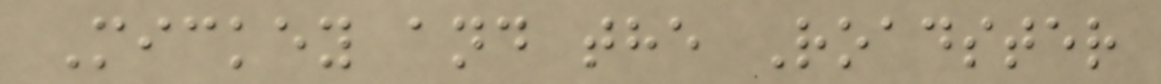Mickey and the Roadster
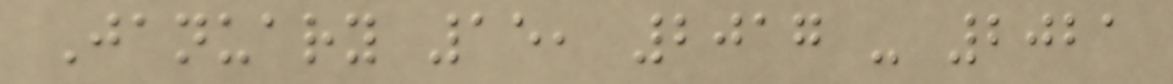January 15, 2017 - 2021
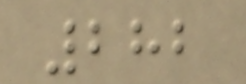282
